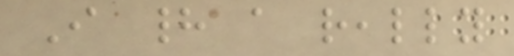I had a really
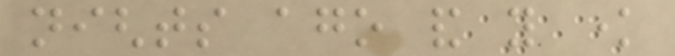nights ago and you know
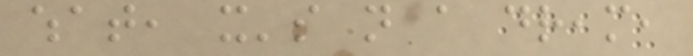what, it's not a dream,
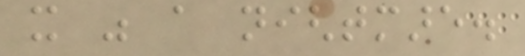it was a nightmare.
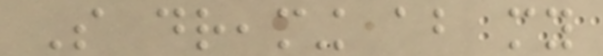So dreaming about my
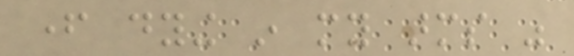father dying in my arms was
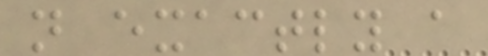not exactly a
